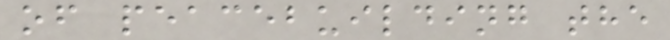of peacebuilding the
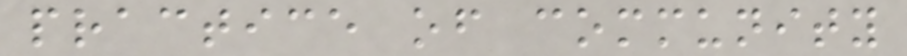practice of community
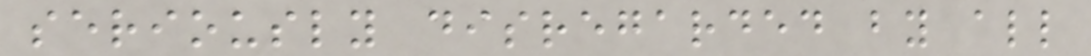seriously disregarded by all
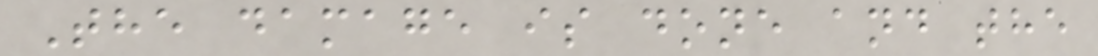The damage is done and the
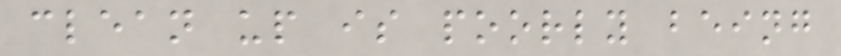clean up is poorly being
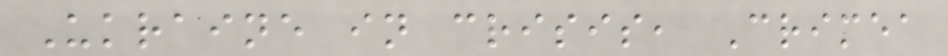Ukraine in crisis, Crimea
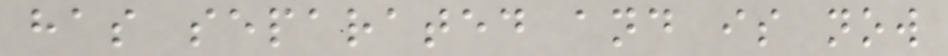has separated and is now
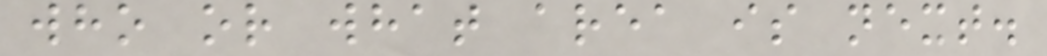who or what area is next.
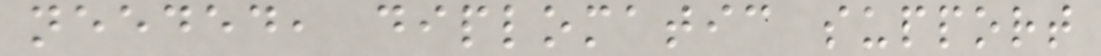needed, diplomatic support
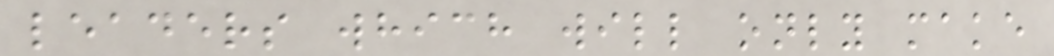leaders which will only make
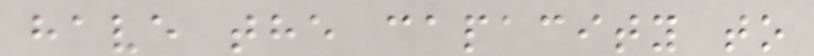have the capacity to
